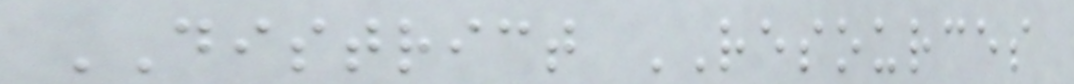DISTRICT RESOURCES
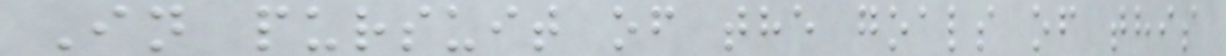In pursuit of the goals of this
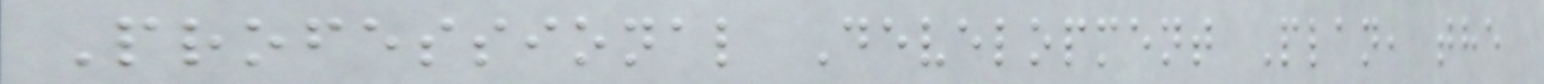Professional Development Plan, the
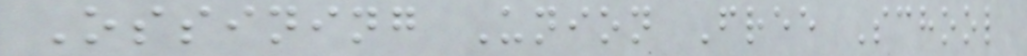Ossining Union Free School
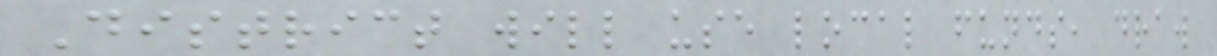District will use local funds, draw
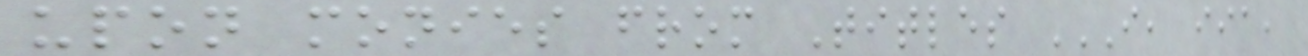upon monies from Titles I, IIA,
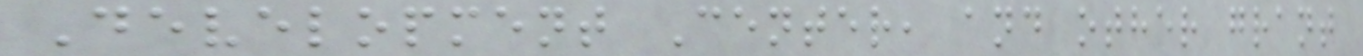Development Center, and other grant
